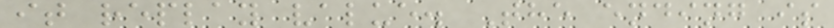it replay value. The ending is
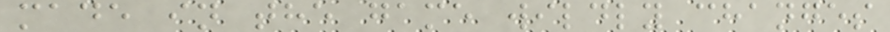made in the game wildly changes
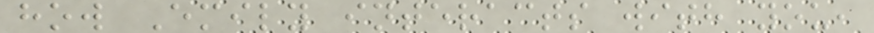how Emily interacts with you,
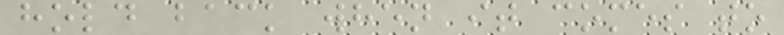hold back when it comes to
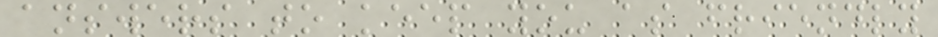answers to keep you as friendly
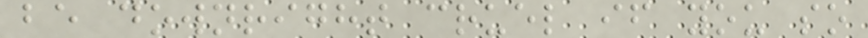be downright cruel if you so
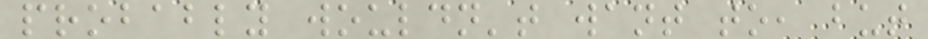probably wouldn't want to, but
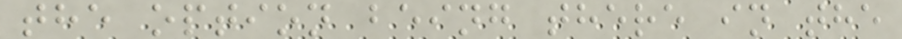the option being there in the
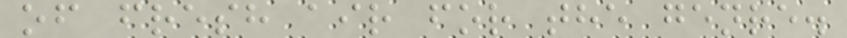of fresh air for the genre.
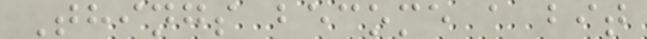Things become a bit
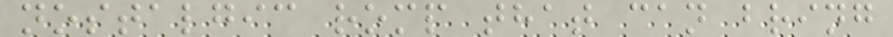nostalgic romp that can bring
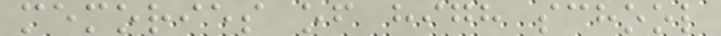memories of high school
